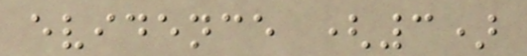evidence (3)
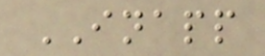INAPP
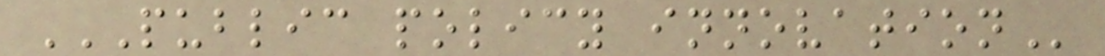PUBLIC POLICY INNOVATION
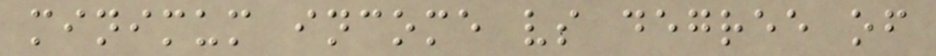minimum income vs degree of
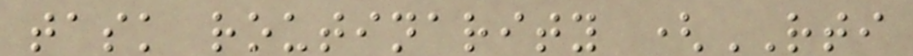task routinarity (RTI
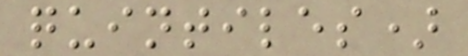quintiles)
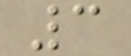3
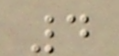4
